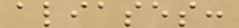aliases:
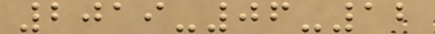2019-06-12
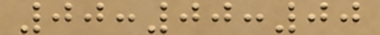00:00:00
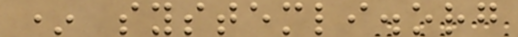* systemli.org
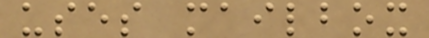uses mailbox
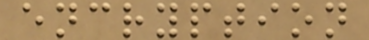encryption
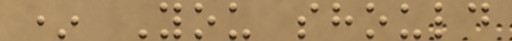* You should
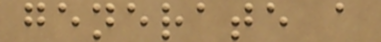generate a
